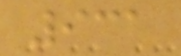931
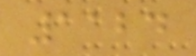1124
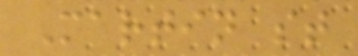Martin st
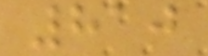810
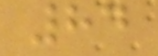84
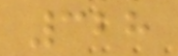328
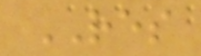RES
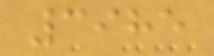3985
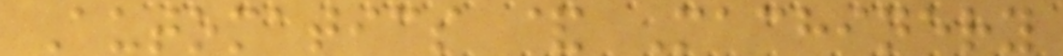Automatics & Machinery
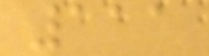111
